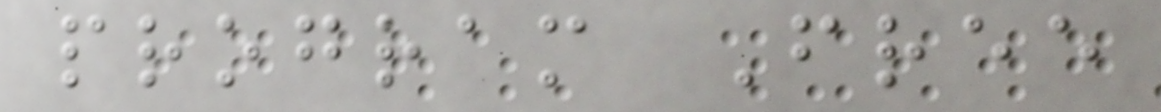program Free
